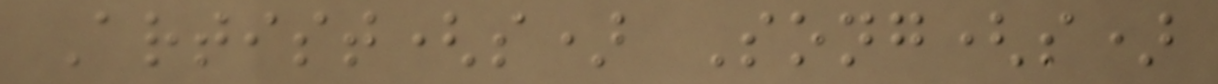Artist(s) Song(s)
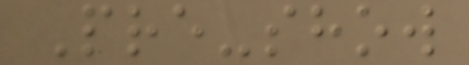Pre-show
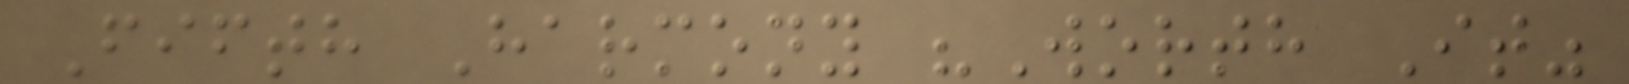Fifth Harmony "Worth It"
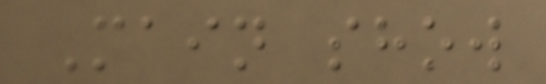Main show
